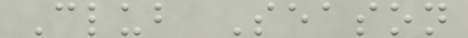Club Season
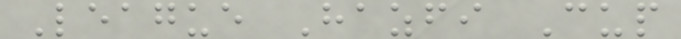League Hazfi Cup
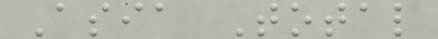Asia Total
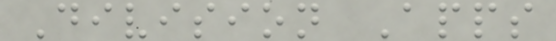Division Apps
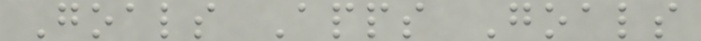Goals Apps Goals
